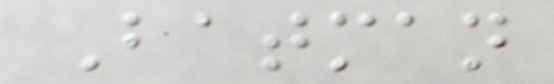Batman
